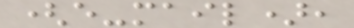(e-mail),
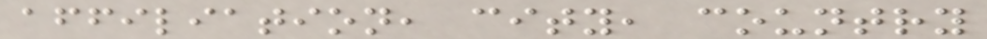affiliation, city, country
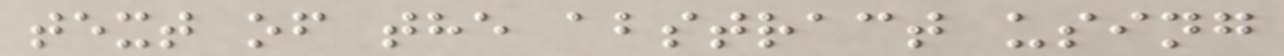text of the abstract using
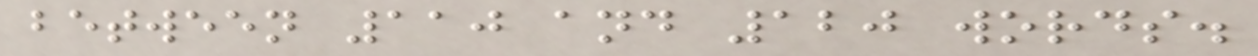between 110 and 120 words.
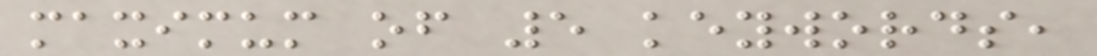maximum of 5 keywords,
